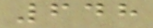648
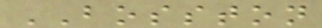BOSSTON
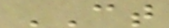CT
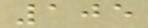105
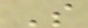S
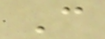C
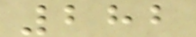282
